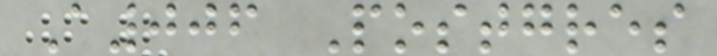A006 Postgres
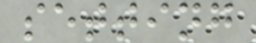setting
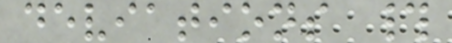deviations #
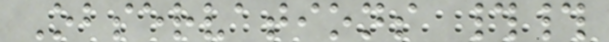Observations ##
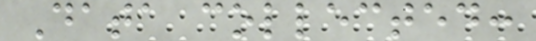Data collected:
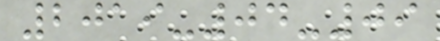2019-04-09
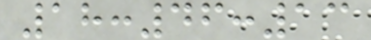18:46:13
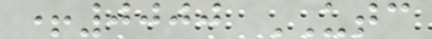+0000 UTC
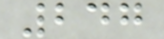247
